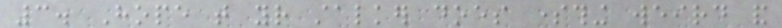3. Hope that your stalker does something weird and
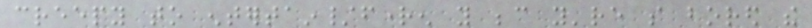creepy to entertain/frighten you because you're so bored the
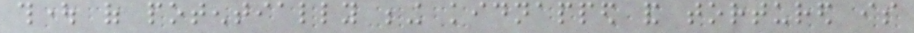thought of potentially being kidnapped and tortured is
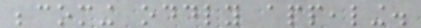becoming oddly appealing.
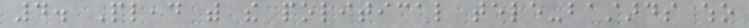4. Plead with the political tele-bastards who
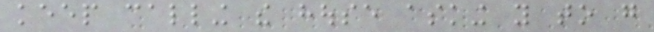keep calling the house asking you to go
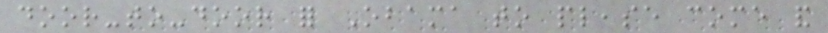door-to-door for Obama to please come and
